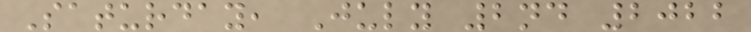Saturday, July 2nd 2022
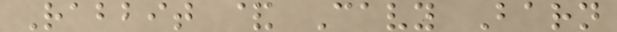Rabbit & Cavy Barn
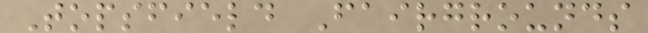Topsfield Fairgrounds
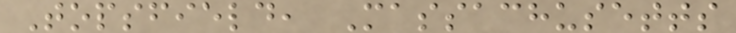Topsfield, Massachusetts
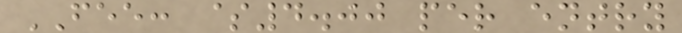FEE: $4.00 per entry
